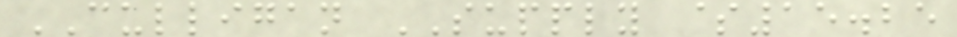CULLIGAN SUPPLY $15.25
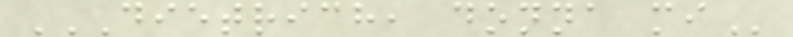DIETRICH, DONNA MI
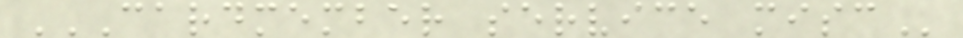CARDMEMBER SERVICE MISC
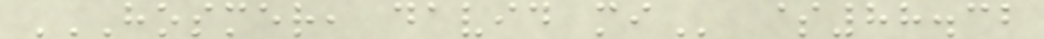HOSMER, DAVID MI $88.32
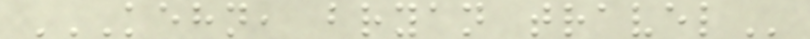KEHN, BRYAN TRAVEL
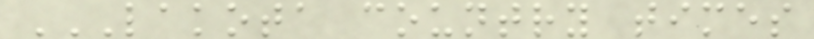LAKOTA COUNTRY TIMES
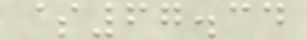$67.34
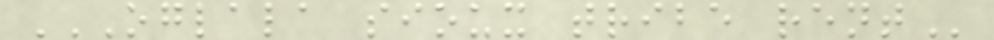OGLALA SIOUX TRIBE RENT
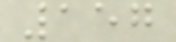157
